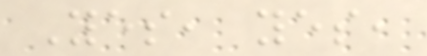Yes, yes,
